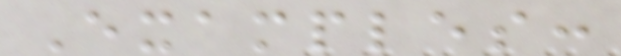Examples:
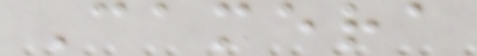Camera
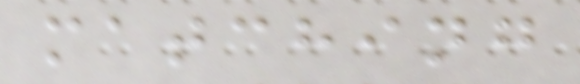matching
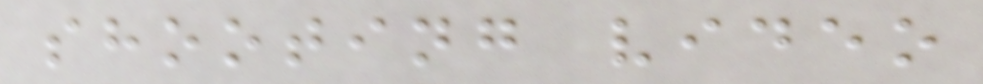shooting video
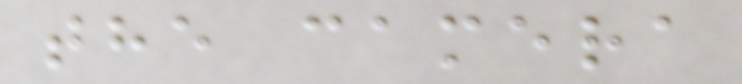the camera
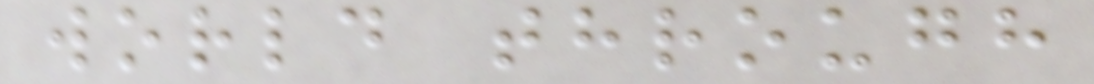world through
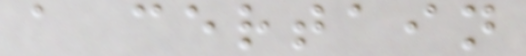a certain
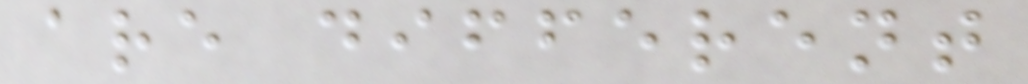are different
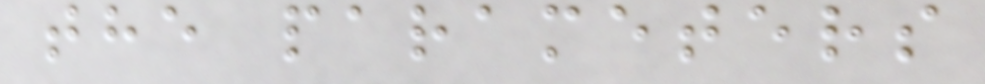the parameters
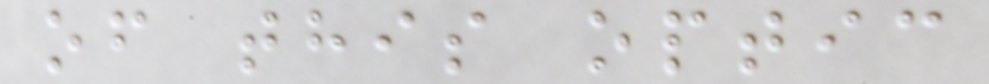of this optic
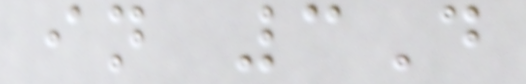in 3D
